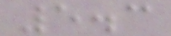5.3
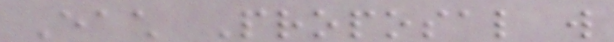Each Proposal will
